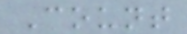Count
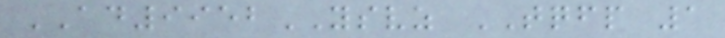AD9952YSVZ TQFP 1
